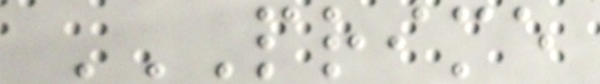PRIME
